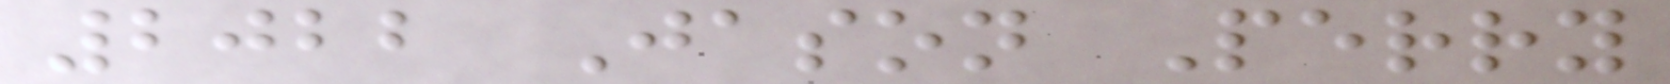2022 Jason Perry
